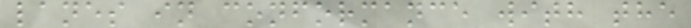lanes in conformance with the
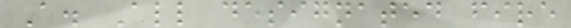A. All designated fire
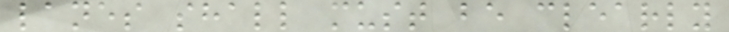lanes shall must be clearly
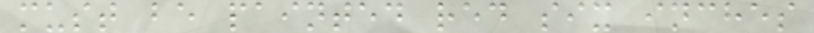must be painted red six inches
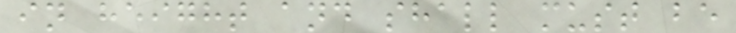in height and shall must be
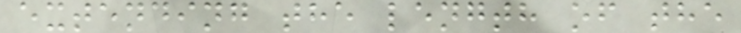extending the length of the
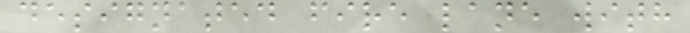designated fire lane with
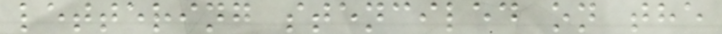lettering stenciled on the
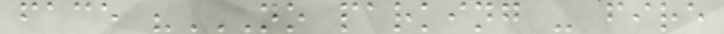face "NO PARKING - FIRE
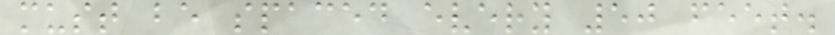must be spaced every 50 feet.
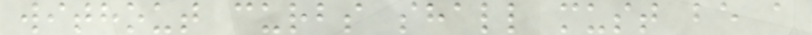without curbs shall must be a
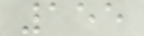155
